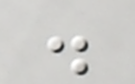.
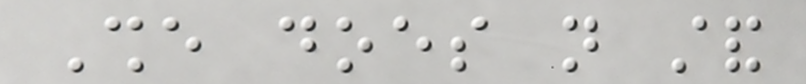She does not stand
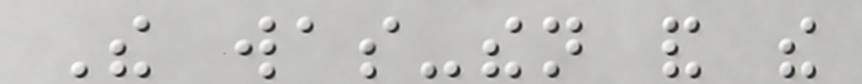The was-then and the
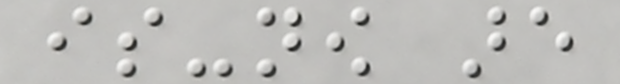is-now are
